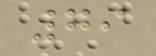79
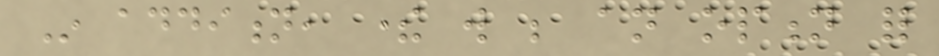In addition, there will be an option for
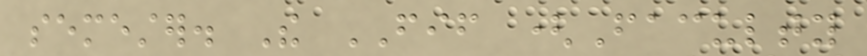semester. The FIF (Faculty
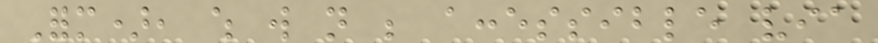Form), which will not be accessible via
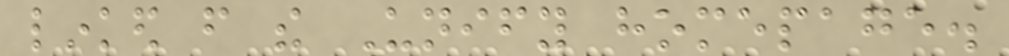linked from the Unify homepage.
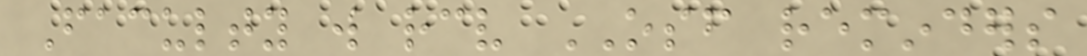Faculty will receive OSF reminders
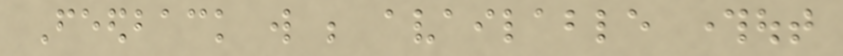Feedback will be available throughout
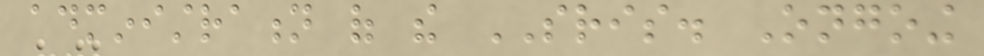administration of the SRIS. Ongoing
